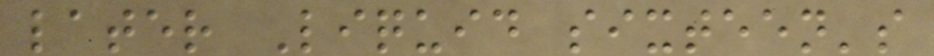later Liquid sixteen's
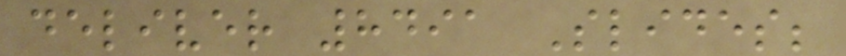deliver 8491 Slides;
